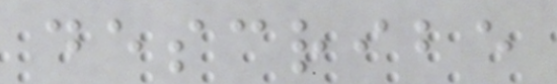describe
